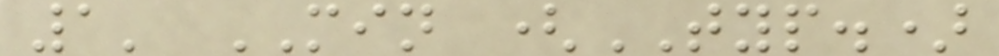1' MIN (TYP.)
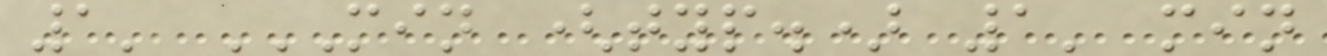1' MIN (TYP.) 1' MIN
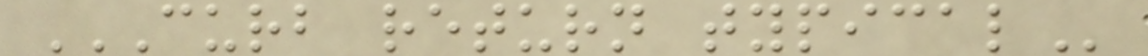CURB RETURN TYPICAL
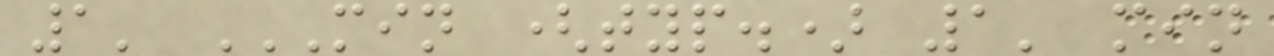1' MIN (TYP.) 1' MIN
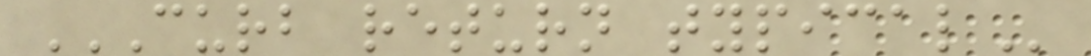CURB RETURN TYPICAL
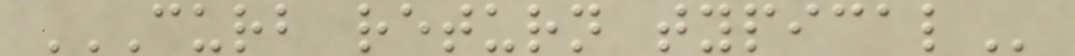CURB RETURN TYPICAL
